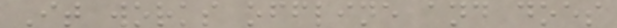It works offline and does
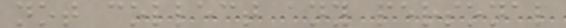not collect any personal
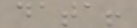data!
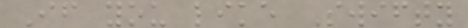If you like Swifty
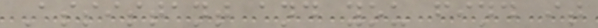Assistant and you find it
